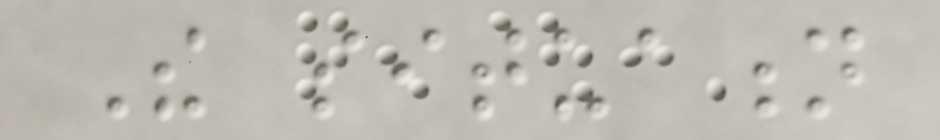The situation
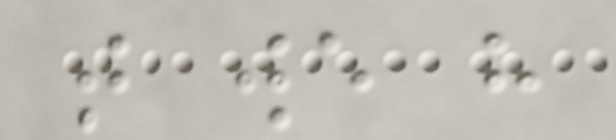that we have
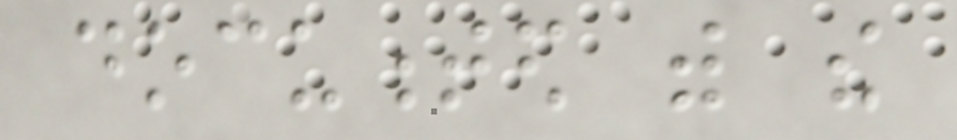documented with the
